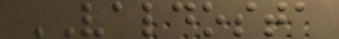VALDOSTA
